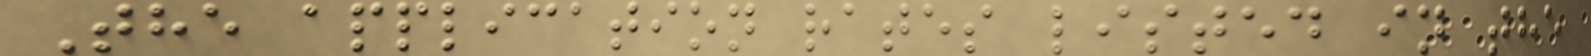The application rates listed in the
